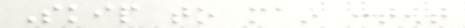Skip to main content
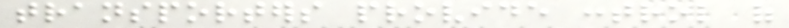transporters provide control of
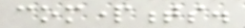compartments.
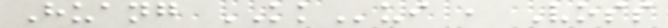Huang KKui , Voss
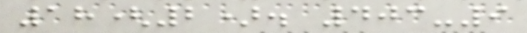18(2). 403-9
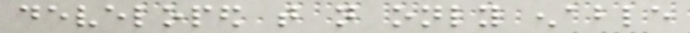developed that not only enable
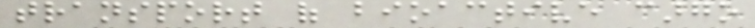transport of bioactive cargo
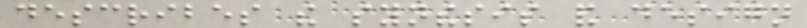describes the synthesis and design
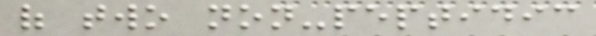of two non-peptidic
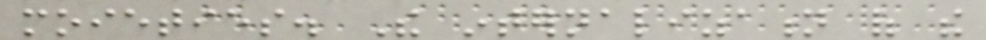moieties. The internalization of the
